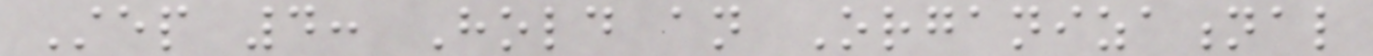Step 4: Hold an Organizational
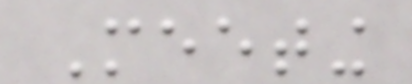Meeting
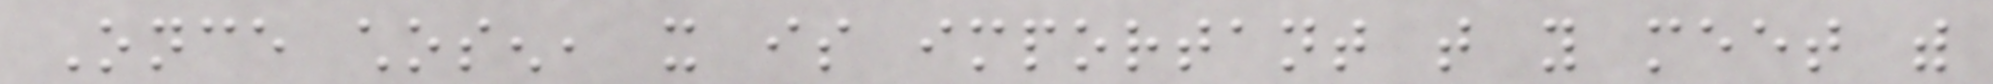Once chosen, it is important that you meet with
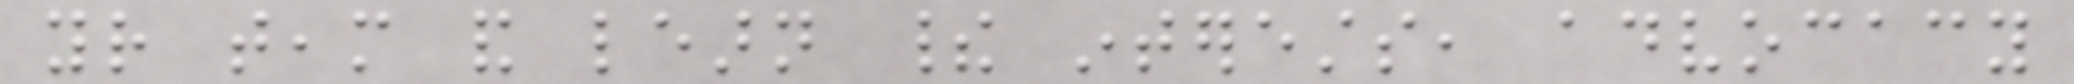your team and learn their interests, advocacy
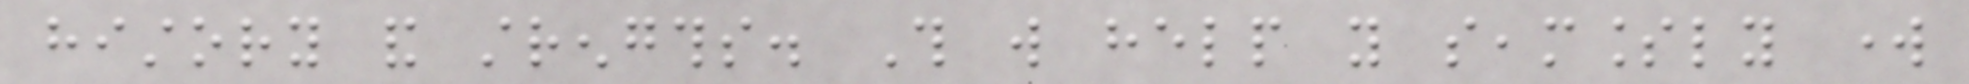history and strengths. This will help you seamlessly work
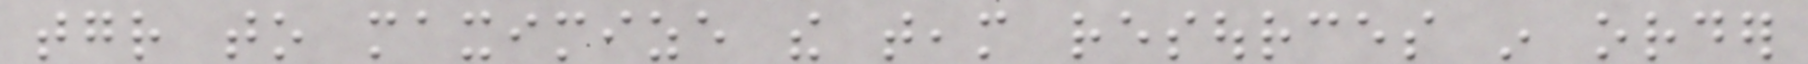together to maximize the team resources in order
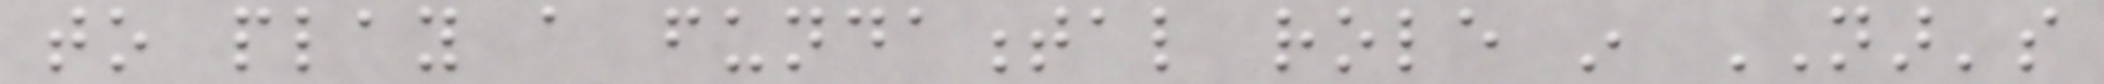to play a fundamental role in NAR's
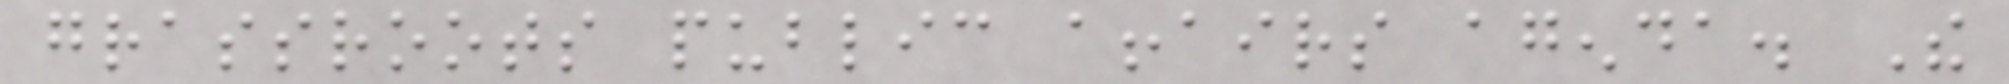grassroots public affairs agenda. The
